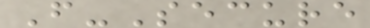F-Secure
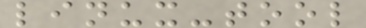linux-tool
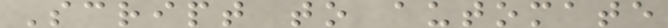Script to automate
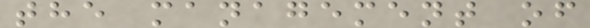the management of
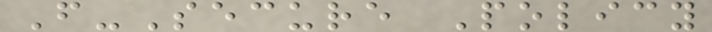F-Secure Policy
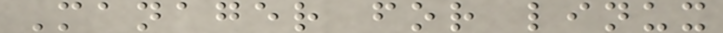Manager for linux
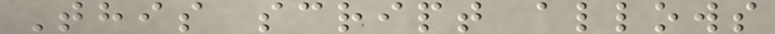This script allows
